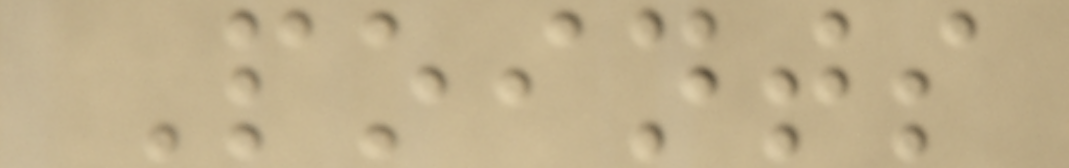Points
